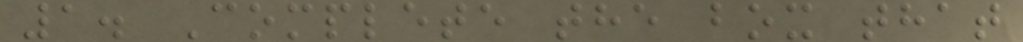1. Complete the box that
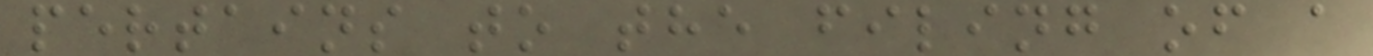pertains to the filing of a
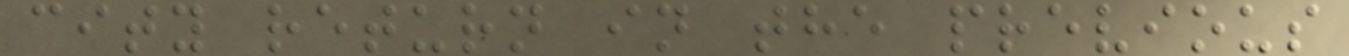city return in the previous
